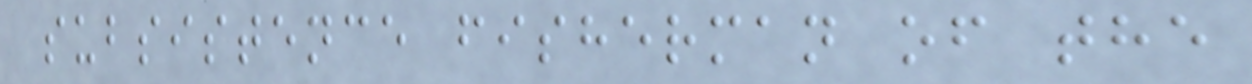subsistence fisherman of the
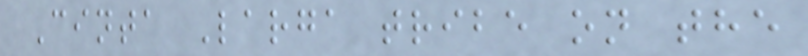Cinta Larga tribe on the
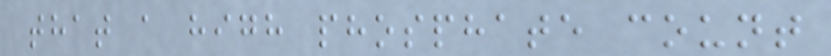that a high phosphate count
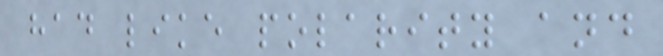had like polarity and
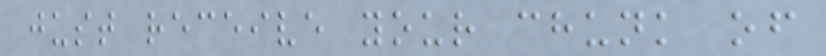just receive your chunk of
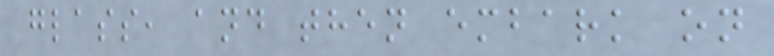glass, and then embark on
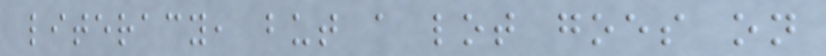literacy, but a lot goes on
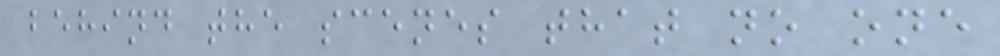behind the scenes that no one
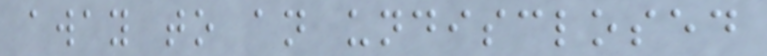away to an undisclosed
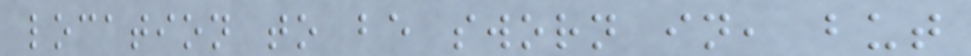location to be sworn in, but
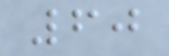60
